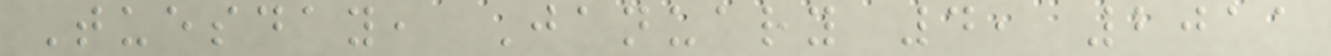Tuesday, January 4, 2011
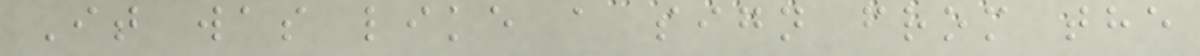It was like a sign from the
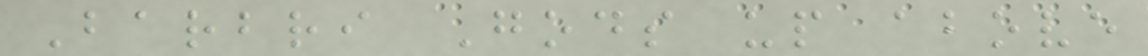Barbri Gods up above
